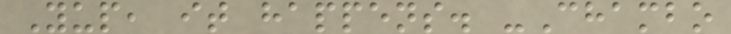Yup, it happens. -Chambo
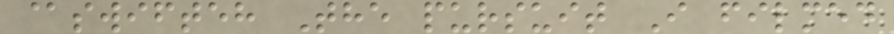@swifteh The pursuit I filmed
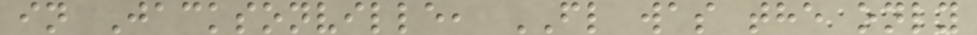in Jacksonville, FL was the only
